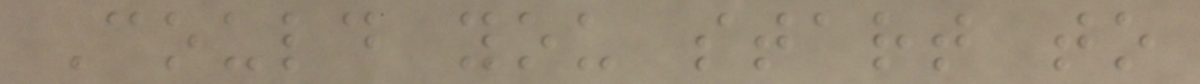Could you start to
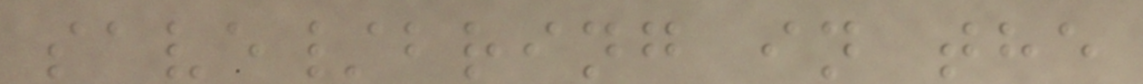save/bring in the
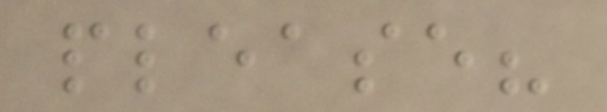please?
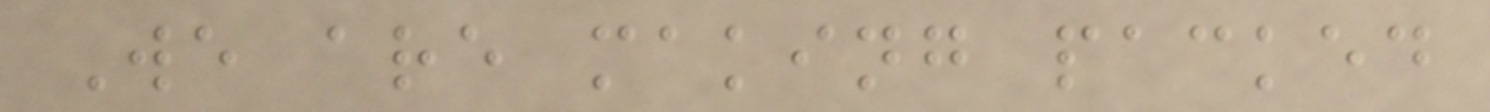We are making packed
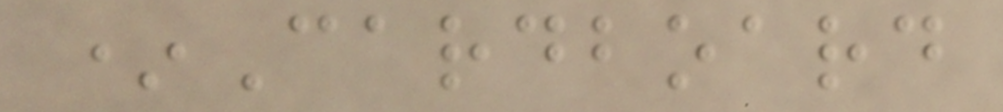*Cardboard
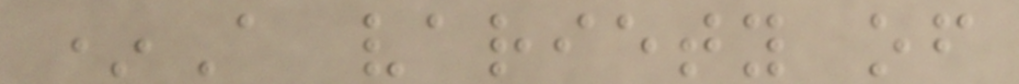*A variety of
